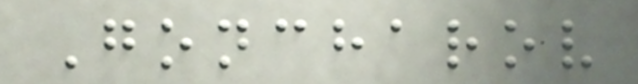Goncharov
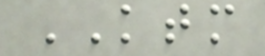KTM
